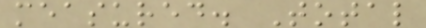measured. Total
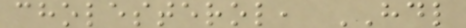cholesterol, HDL
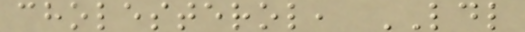cholesterol, LDL
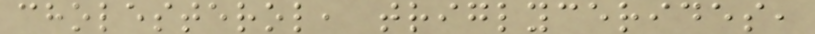cholesterol, triglycerides,
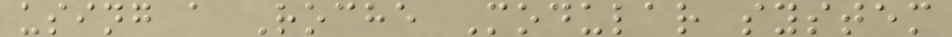using a Roche Modular system
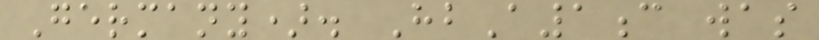Germany). HbA1c was
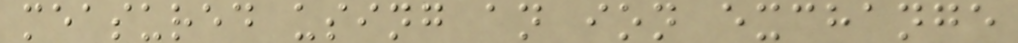measured using an ion exchange
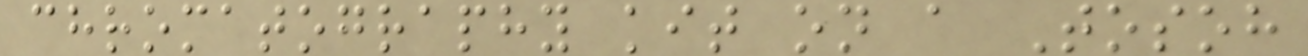chromatography kit on a Tosoh
